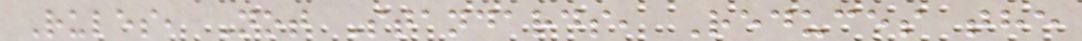Rules, Not Standards, Reduces the
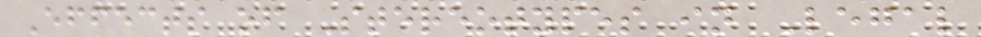Effects of Stereotypes in Legal
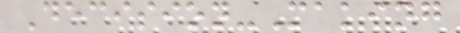Decision-Making
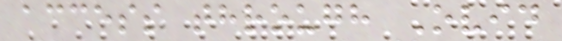access through Ovid
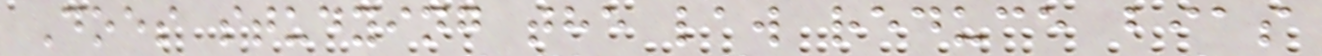Does studying the law reduce bias
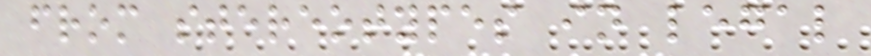from stereotypes in legal
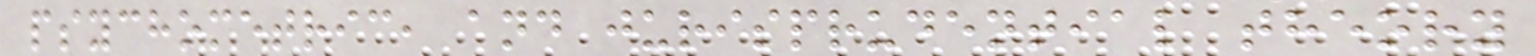psychometric, and jurisprudential theory
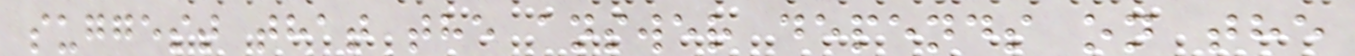suggest that the answer depends on the
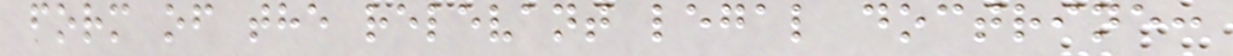form of the relevant legal doctrine:
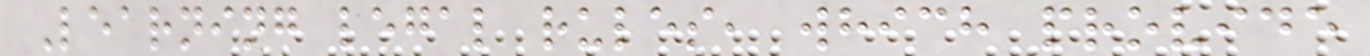Learning legal rules, which provide
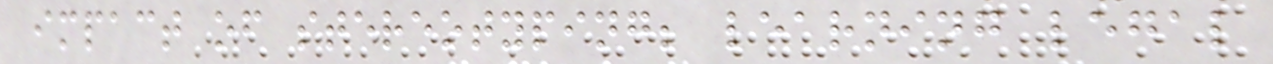impact of stereotyping; learning legal
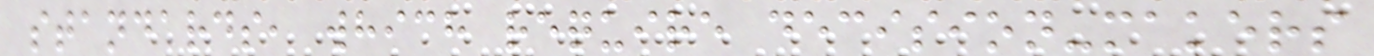standards, which require decision-makers
